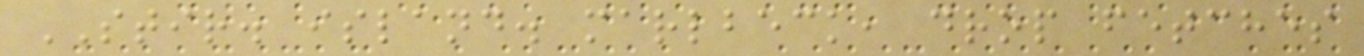STIR. island. marlbeck, drop fetches
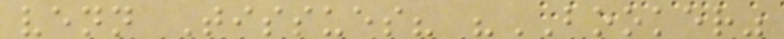venn Tissues? "BOOKER"
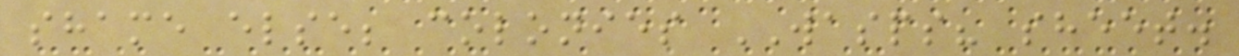shame else; colonies WASPS? sheet.
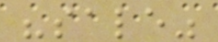"sale"
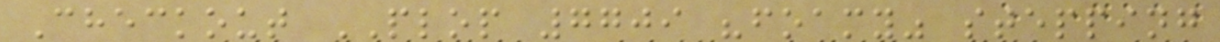Checkout PLOP 7709 "foamy" stepping
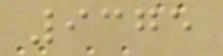9375
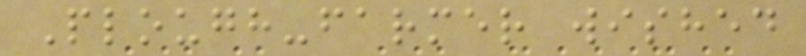Plough-farmer wished
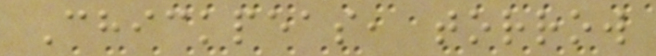Chickpeas, torrow
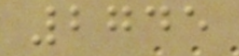2745
